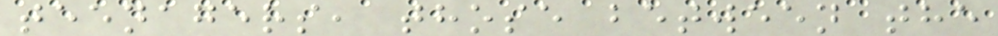teenagers, those between the
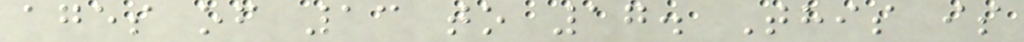ages of 13 to 17. This is
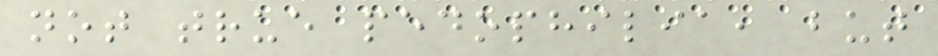not true pedophilia, but
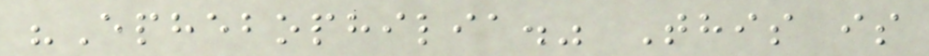"Ephebophilia." This is
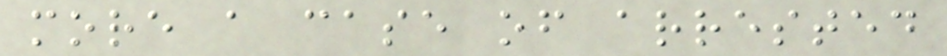more a case of arrested
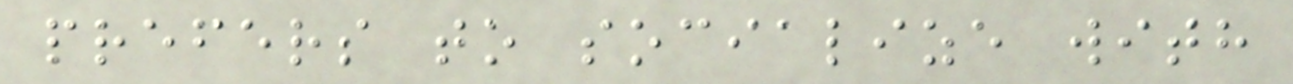prefers to socialize with
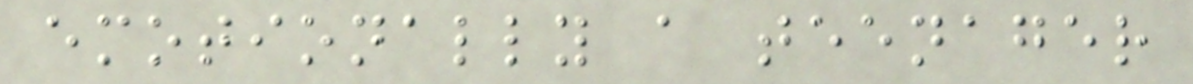emotionally a teenager
